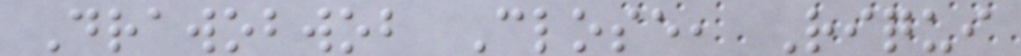Drawobwob Close, Riqui
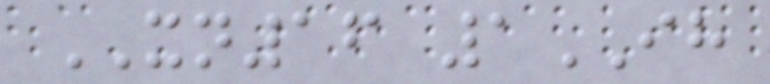XN16 1IH
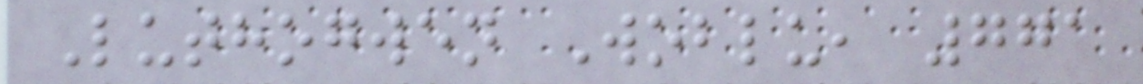Luthogwen Woblu, 771
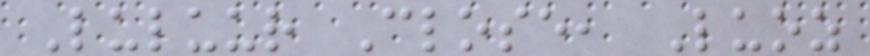Luluur Close, Luoz
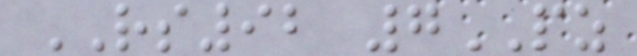RS92 7PZ
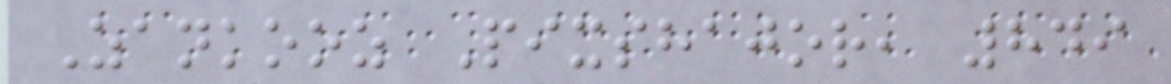Zankooz Pixshajor, 849
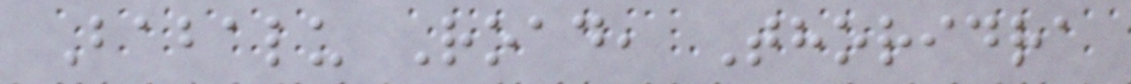Babalu Road, Thoridra
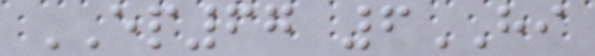EP67 6HI
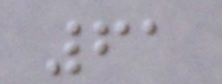61
